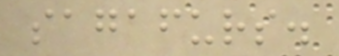sagafurs.
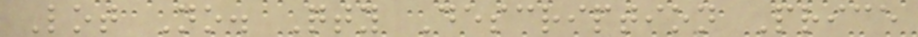Lot No. Qty Description Price
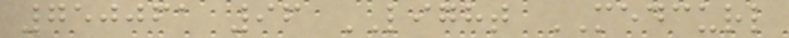750061 96 LIGHT MEDCURL
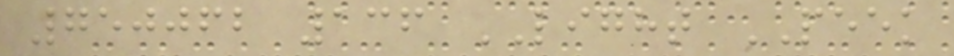750062 136 LIGHT PEEK
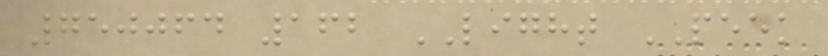750064 162 LIGHT PEEK
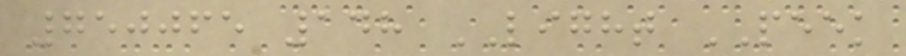750065 148 LIGHT PEEK
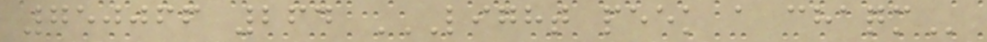750066 264 LIGHT PEEK A CHAQM
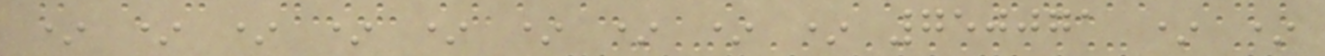* * * * * * * * * 750071 * *
